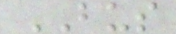BUS
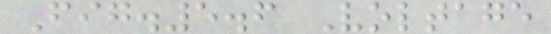Fig.5.6 Voltage
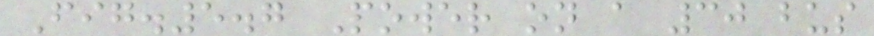Fig.5.7 Power on a 30 bus
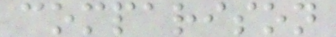comparison
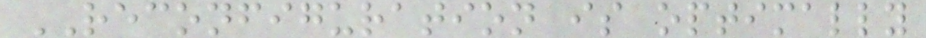RECONFIGURATION is optimally
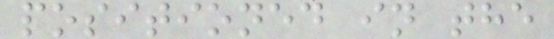positioned in the
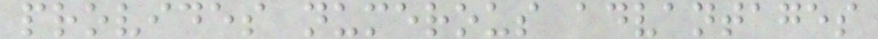provides numerous advantages
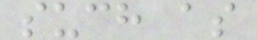such as
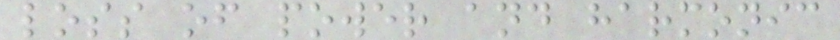loss of power and harmonic
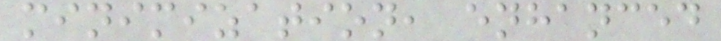minimization, enhanced
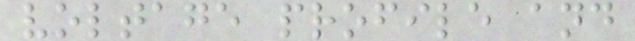voltage profile and
